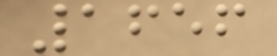1656
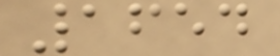1654
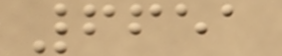6651
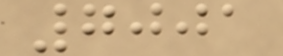7001
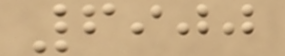6900
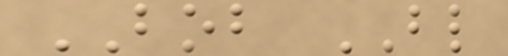BOB BL
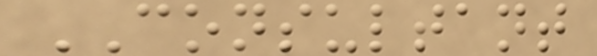CONSULTANT
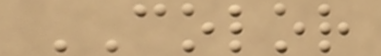COLOR
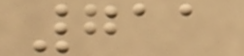711
